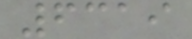6319
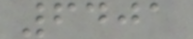6401
